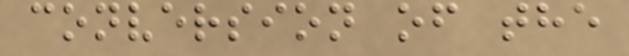conversion of the
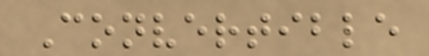Convertible
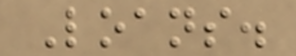Loans.
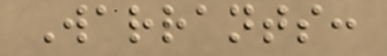Warrants:
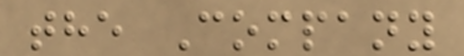the Company
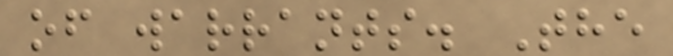of warrants. The
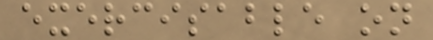exercisable on
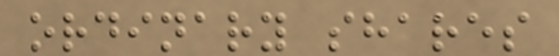ordinary shares
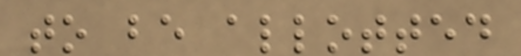to be allotted
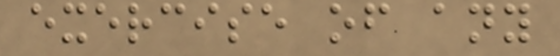exercise of any
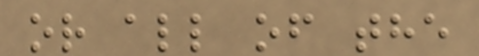or all of the
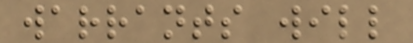warrants will
